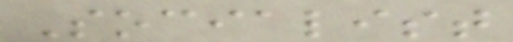Socialist
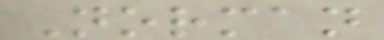Norman
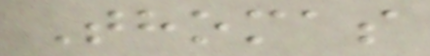Thomas
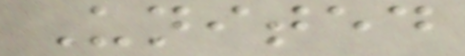United
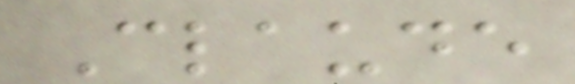Claude
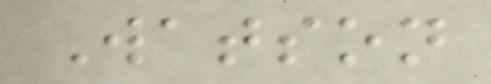Watson
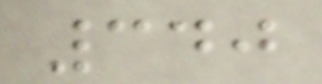340
